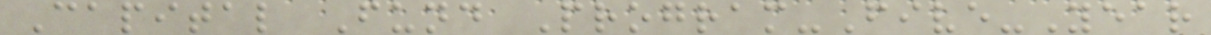Capital Fund Program-Five-Year
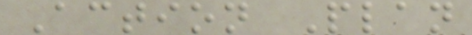Action Plan
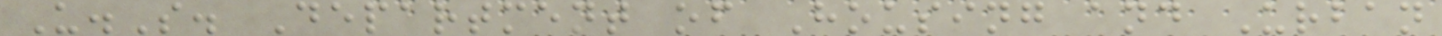U.S. Department of Housing and Urban
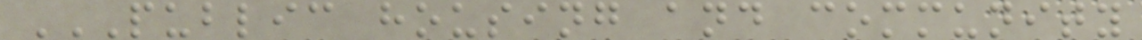PUBLIC HOUSING AND COMMUNITY
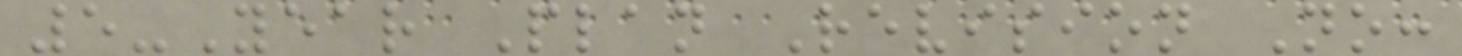5-Year Plan Revision No:
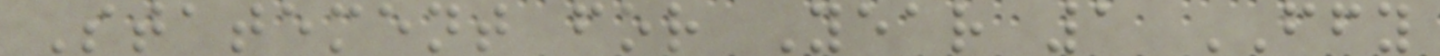Statement for Year 1 FFY
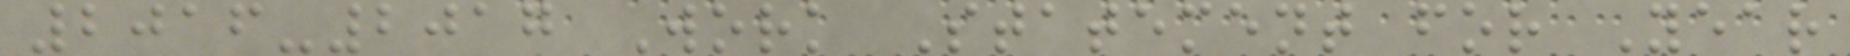2016-2017 Work Statement for Year
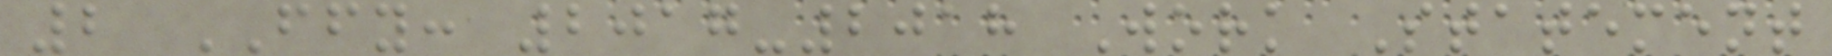2 FFY: 2017-2018 Work Statement
